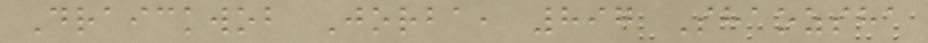Draickwob Jorba, 897 Shaozsha
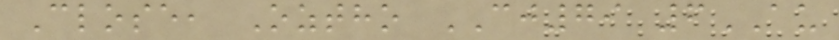Close, Oztho CJ79 6AU
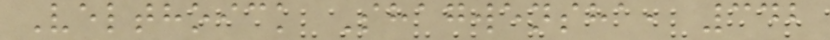Velthoick Shagwensha, 342
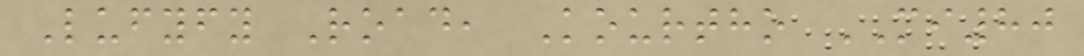Lufyfy Road, Kourtho MI80
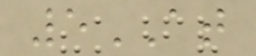5AT
